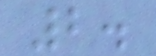2.
